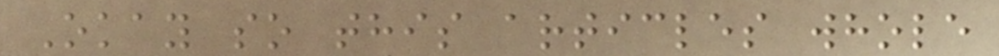Okay so this articles whole
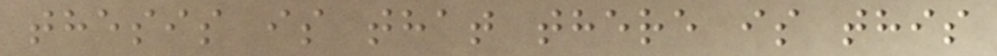thesis is that there is this
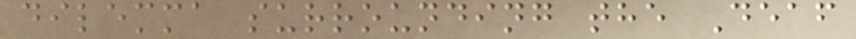dilemma surrounding the Deaf
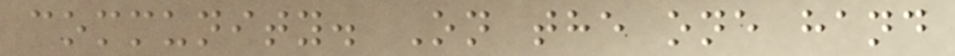community. On the one hand
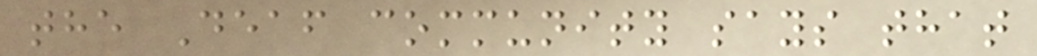the Deaf community says that
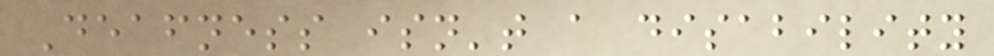Deafness isn't a disability
